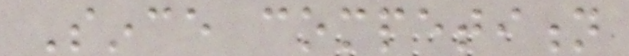Since competition
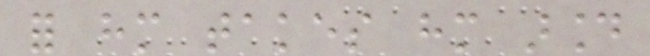for him takes him around
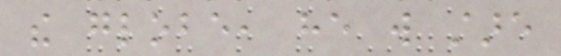the globe, he will stare
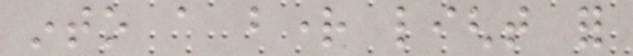into a bright light for
